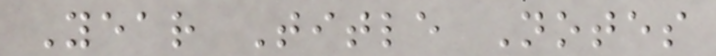Year Title Notes
